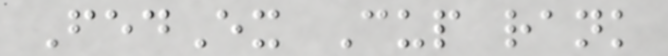FedEx Cup rank
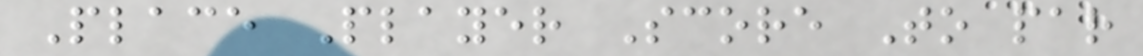Place Player Score To par
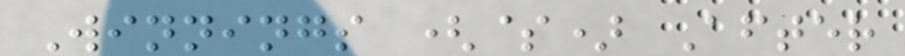Winnings ($) After
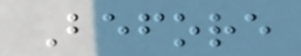Before
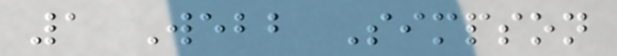1 Webb Simpson
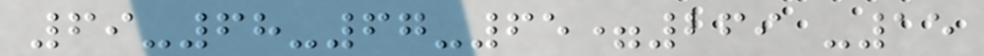69-68-67-65=269 -15
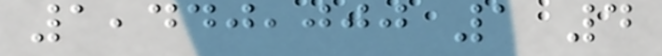1,440,000 1 4
